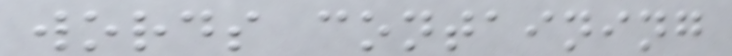words containing
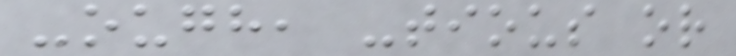-ough, -tious or
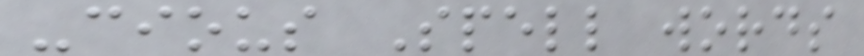-cious Spell words
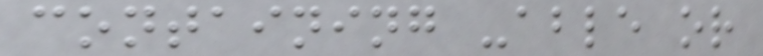containing -able or
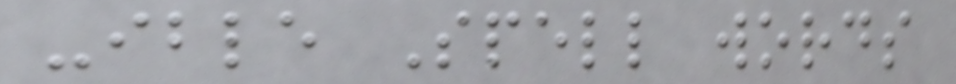-ible Spell words
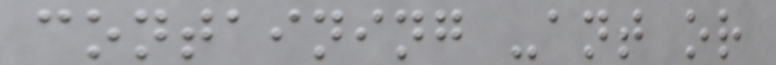containing -ant or
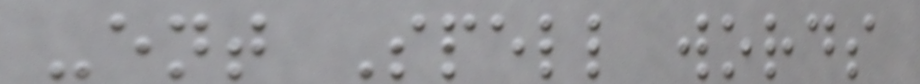-ent Spell words
